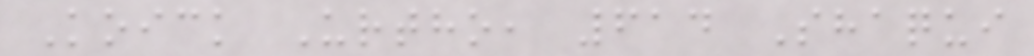Koick Urtho, 614 Shaqui
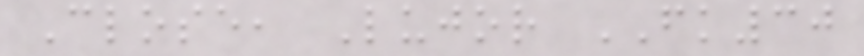Close, Lujor FK30
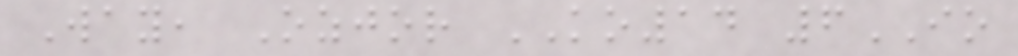Way, Ozjor KO14 6IO
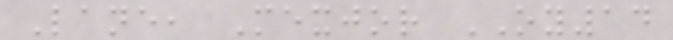Lane, Mexjor OY14
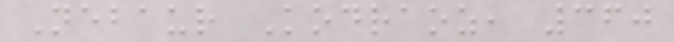Nebaur Kodraoz, 360
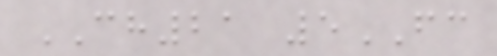CH21 5FC
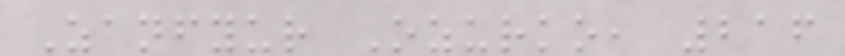Zanfyur Ozurko, 216
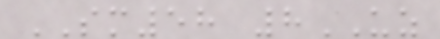SM58 8UZ
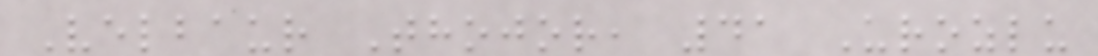Velbaur Thojor, 41 Urozlu
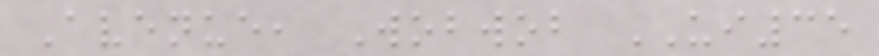Avenue, Wobwob UI35
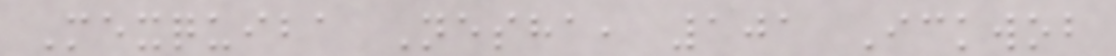Mexquiba Nesha, 101 Ickwob
